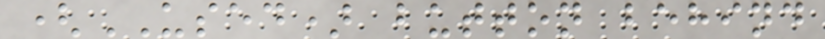(USED) button behind
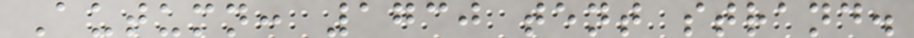Autumn: 1730 tent strand.
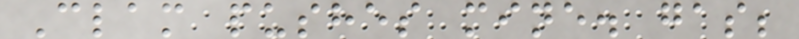Clam pushes mine. gas;
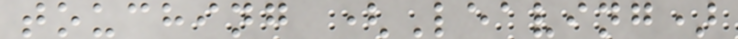touching (Leaving)
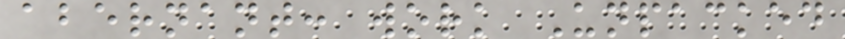abernant: work Unpacked
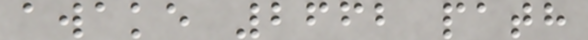awake 2662 path
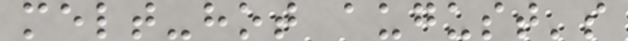melt-hot august's
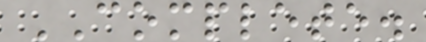COMPLETE.
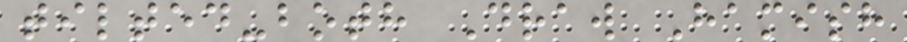tilted-both Draw Hamish
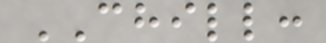CHILL:
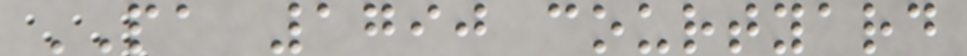PA 1790 courtyard
